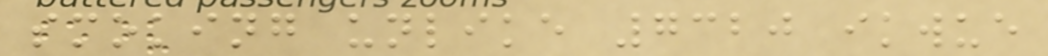smoking unlike 7320 ikwue
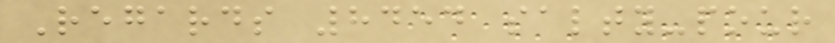Regards 8454 salty-pour
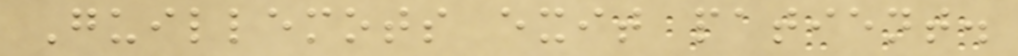Guillemots exit patient.
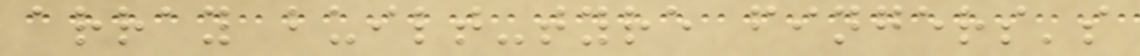array built-tyre fingers's
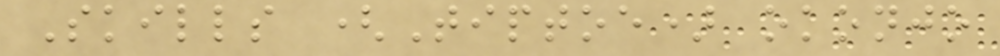Skills (Tiptoe) okonjo
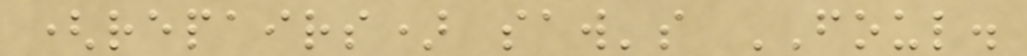(repairs) saw's FOUL.
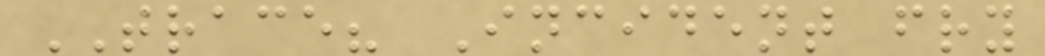TRACE? Incident fry
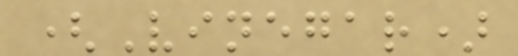(Vinegar)
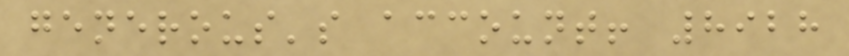generous's account! 8928
